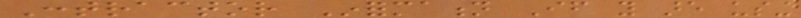Contractor Information If you are using
